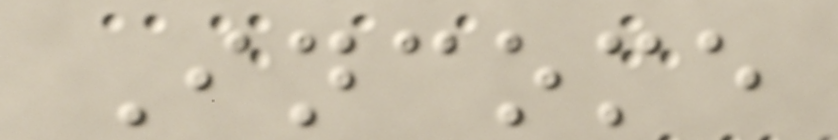Income
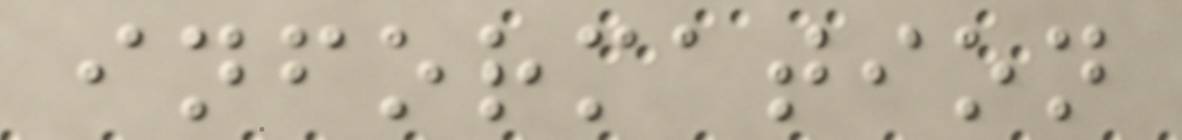information
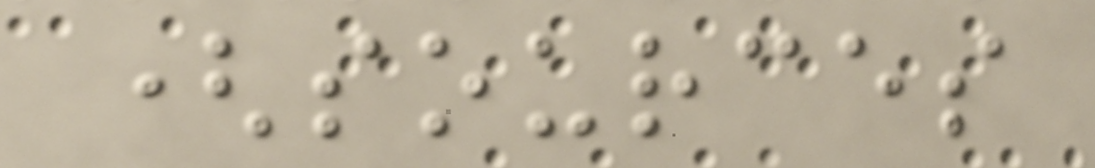(sources
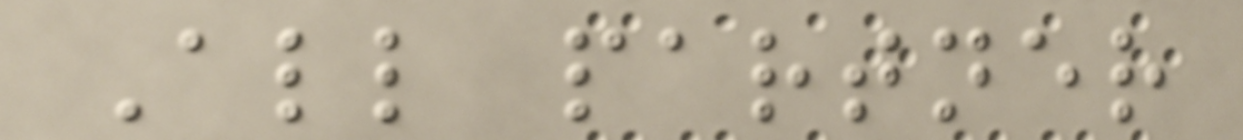All partner
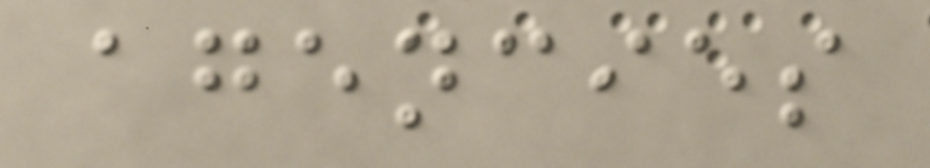agencies
